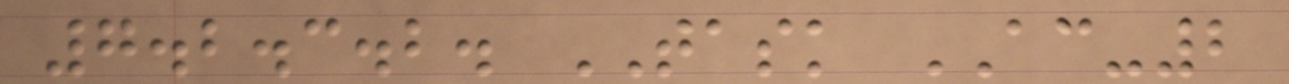7.2.3.2. TASK AC-2
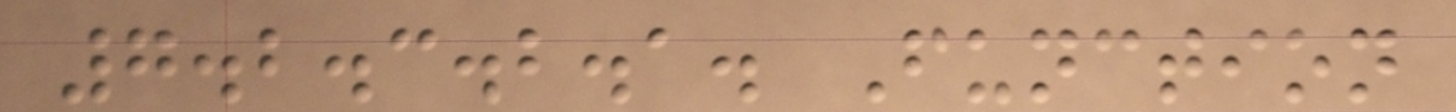7.2.3.2.1. Function
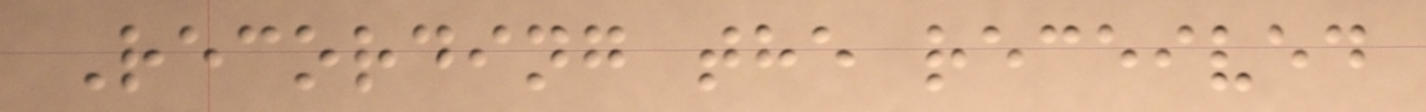Recording the received
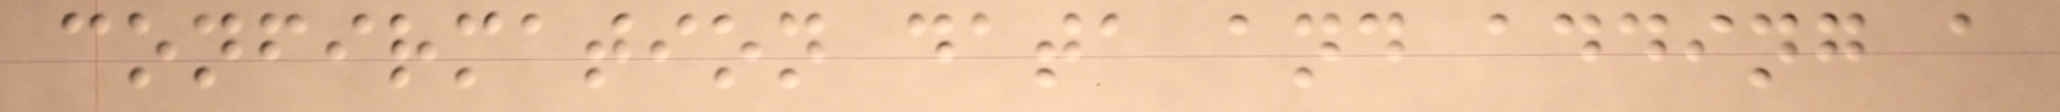confirmation data and adding a
